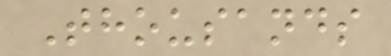Thousands
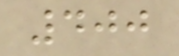400
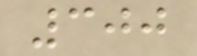300
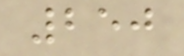250
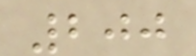200
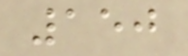150
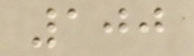100
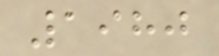1980
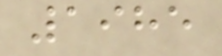1985
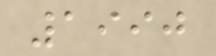1990
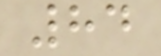84
